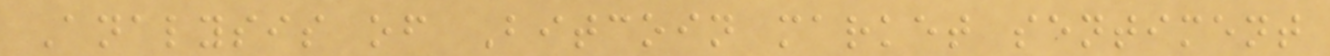Analysis of Bitcoin market sentiment
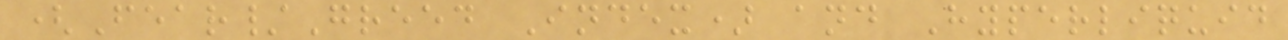(Fear/Greed Index) and Hyperliquid
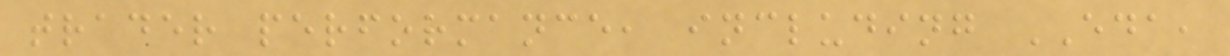trader performance, including EDA,
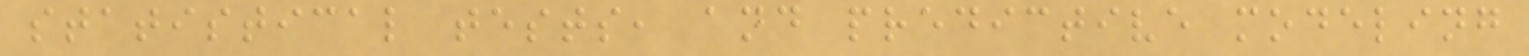statistical tests, and predictive modeling
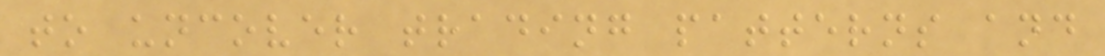to uncover trading patterns and
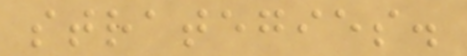strategies.
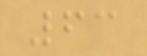63
